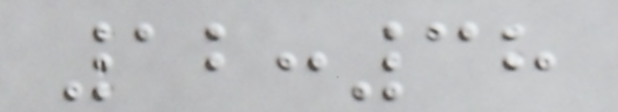12:38
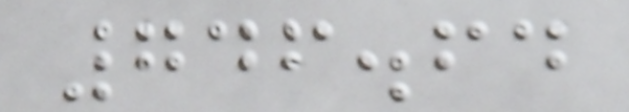746.64
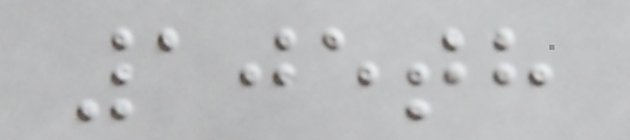105th
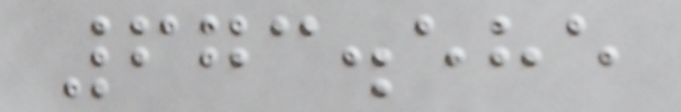673.585
